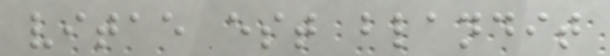vitae est blandit
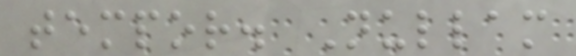tempor. Nullam
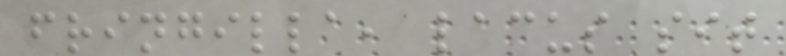fringilla, lacus sit
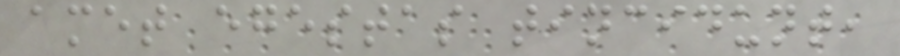amet egestas tincidunt,
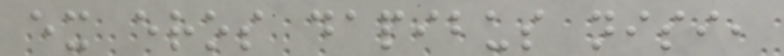ex eros dapibus nisi,
